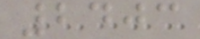2403
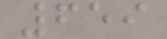659
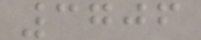3706
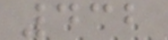432
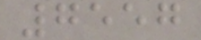7557
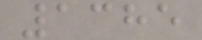1385
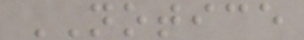NOTICE
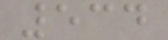534
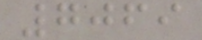7069
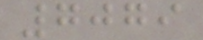7079
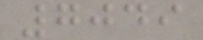7049
